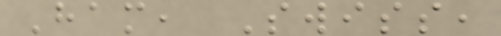Ham, Swiss,
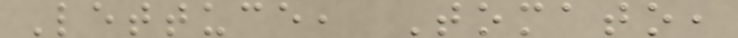Lettuce, Tomato,
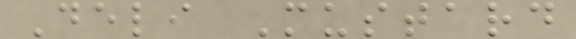Deli Mustard
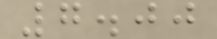7.00
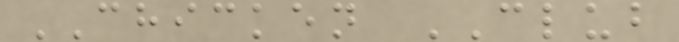CHICKEN CLUB
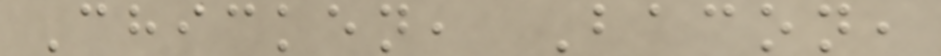Chicken, Bacon,
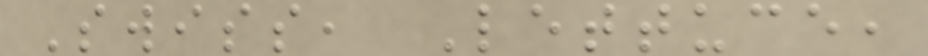Swiss, Lettuce,
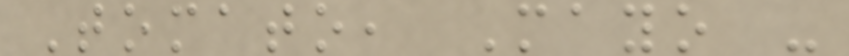Tomato, Mayo -
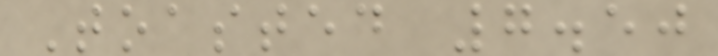Toasted 7.50
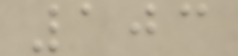103
